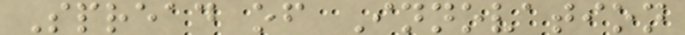Spread of Innovation
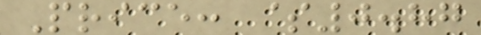Price: $0.87
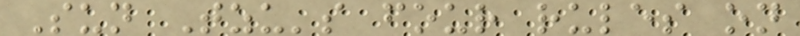Sun Tzu's four rules on
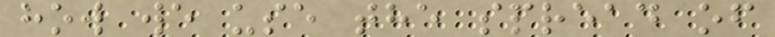how we use the spread of
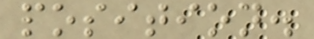position.
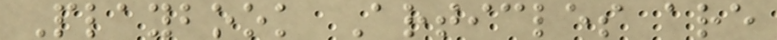Playbook Articles are
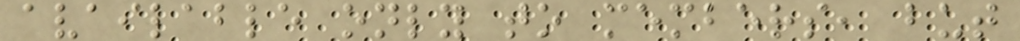available only to members, but
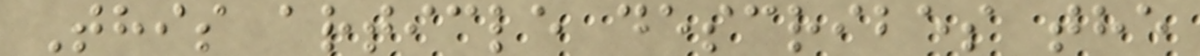This article describes the
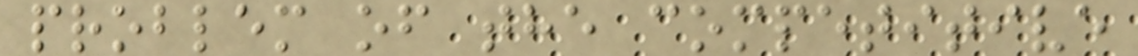problem of the competitive
